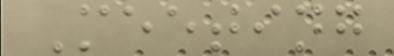Meeting
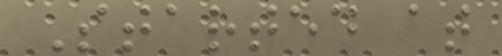Started at
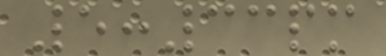5:33pm
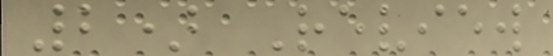2) Review
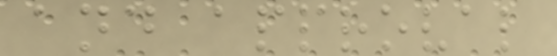and approval
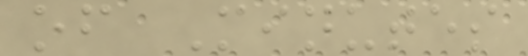of Minutes
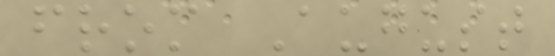from August
